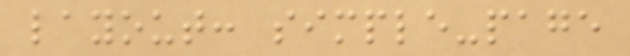layout: simple-page
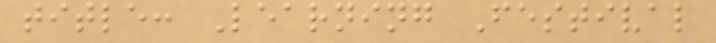title: Learning Festival
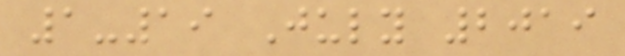1-19 July 2019
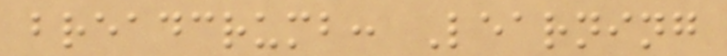breadcrumb: Learning
